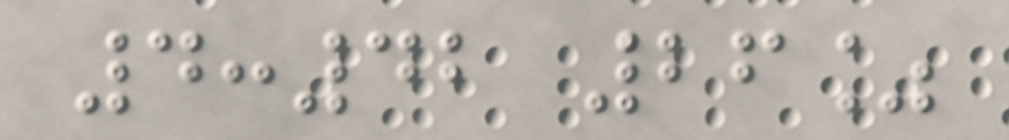4:42 26%
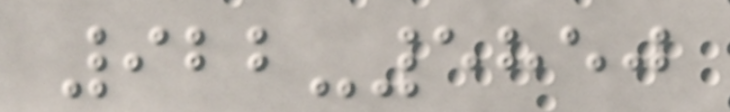922-5850
